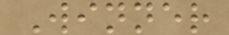Winner
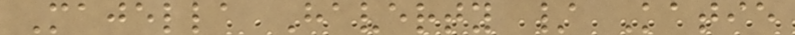Majella Haverty / Katie
